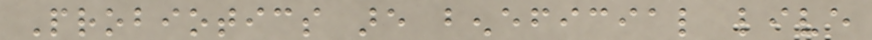Probiotics are beneficial live
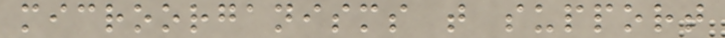microorganisms that support
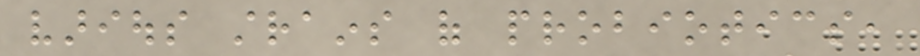various strains of probiotics,
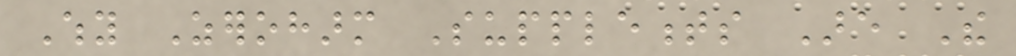Why Zeroharm Supplements Are The
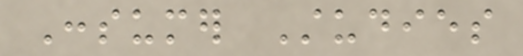Consumer Studies
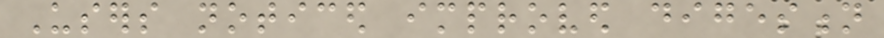Users noticed improved digestion
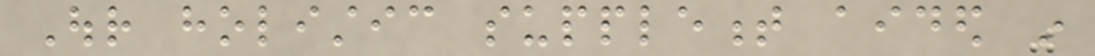Our holistic supplement aided in
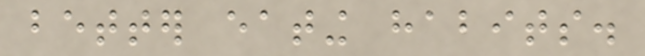better eating habits.
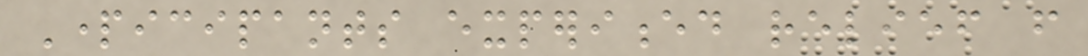Participants experienced relief from
